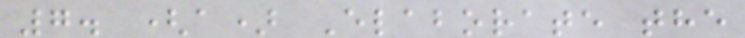7. (a) Elaborate the
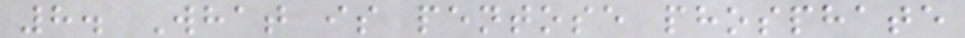8. What is pentose phosphate
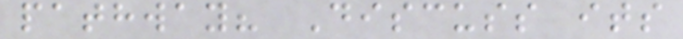pathway? Discuss its
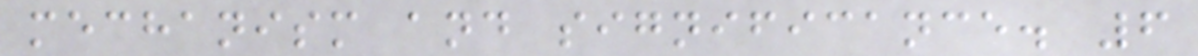mechanism and significance. 6
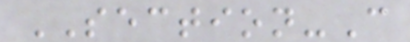SECTION-C
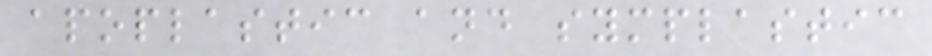apoplastic and symplastic
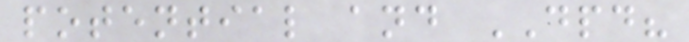potential and DPD?
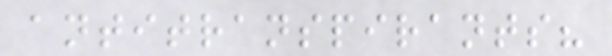antitranspirants?
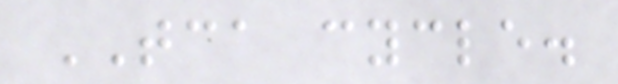TCA cycle.
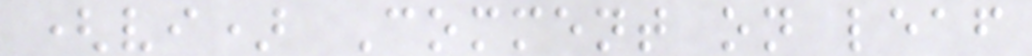(vi) Comment on leaf
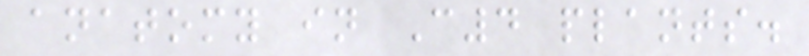anatomy in C4 plants.
